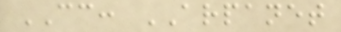CC: ARPANET
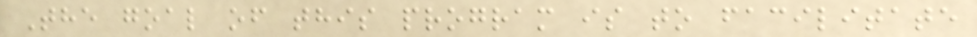The goal of this program is to facilitate
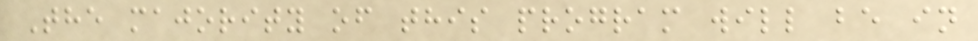The majority of this program will be in
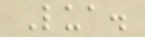Lua.
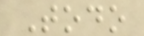Todo
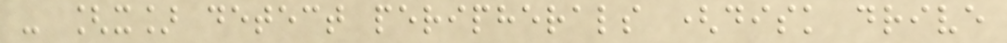- [x] detect peripherals (disk drive
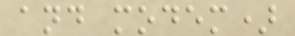and modem)
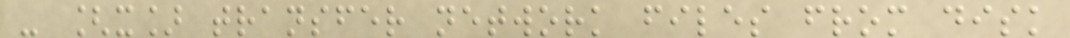- [x] transfer network files from disk
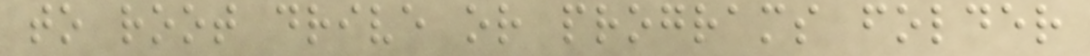to root drive or programs folder
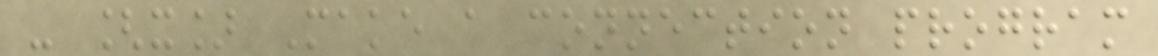- [x] Make a connection program
